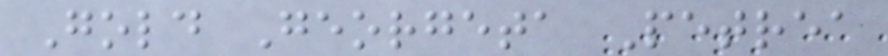Gold Georgeta Petrea
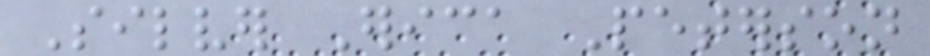Silver Erica Peterson
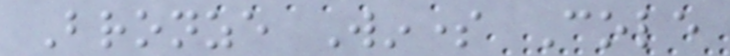Bronze Winsome Cole
